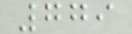779
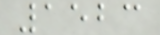1523
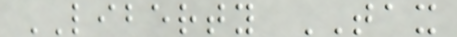LIBERTY TAX
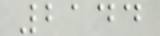2144
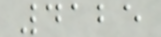4125
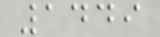1449
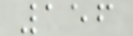156
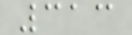313
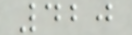420
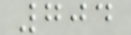704
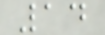14
